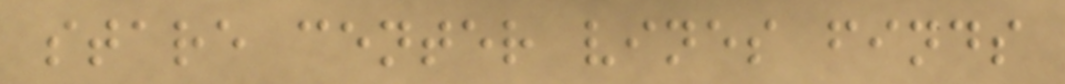stare center vines finds
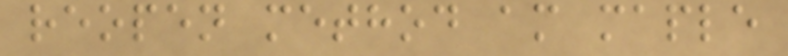reopen method am maple
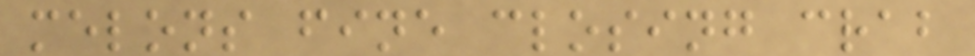melons fine closing crab
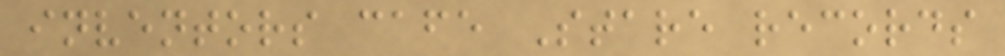inventors cafe Stare records
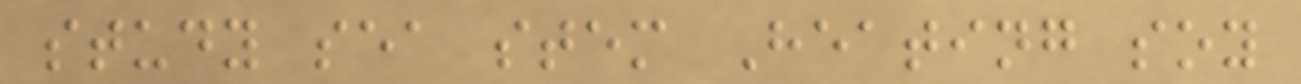study sea stem Heating soy
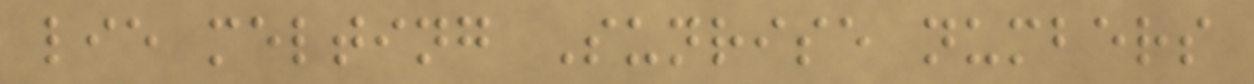lie melting Sunrise numbers
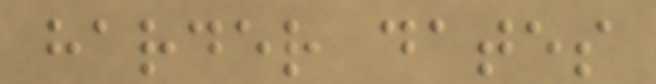harder dates
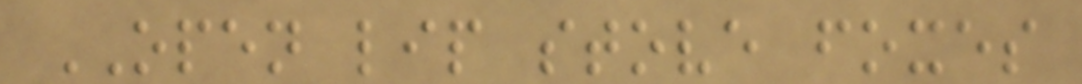OPEN lip stove foxes
